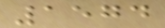1574
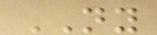NY
